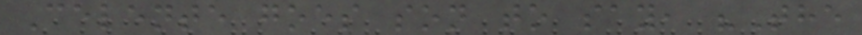Celente goes son to say, "The
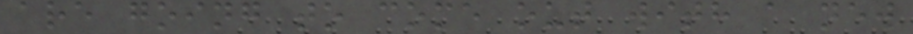are going to come out with a new
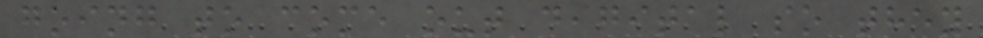going to come out digital so they
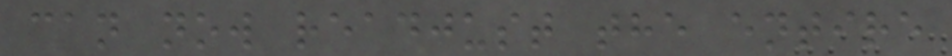can now readjust the entire
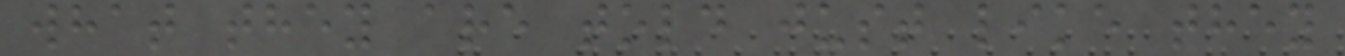what they are told just like they
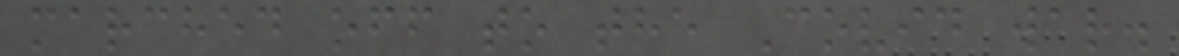marched off to the Covid war.
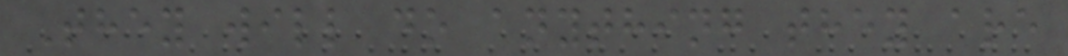They will do anything they are
